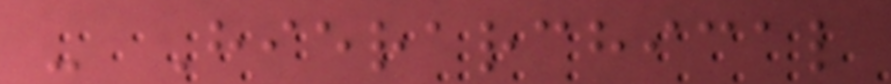- Hierarchical
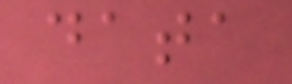data
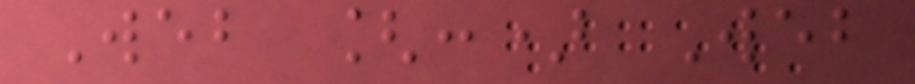Web [:) Web
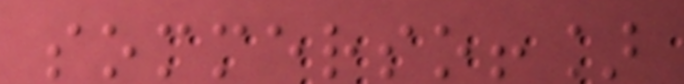sommerso!]
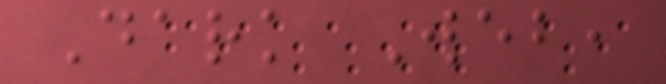Dark Web,
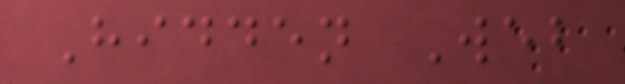Hidden Web
